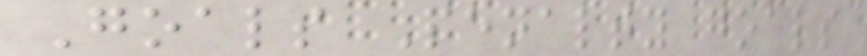Goals Penalty goals
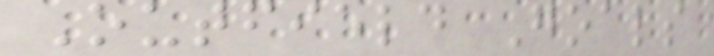Outfield Goals
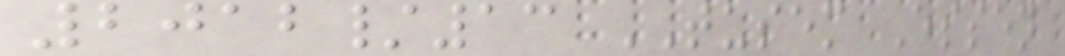2012/13 TUSEM Essen
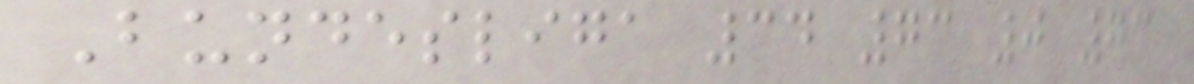Bundesliga 34 73 0 73
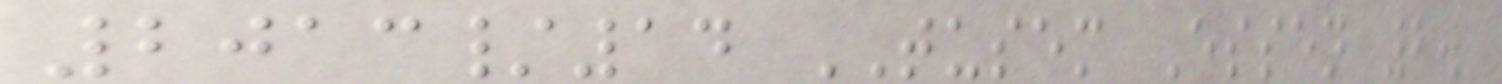2013/14 TUSEM Essen 2.
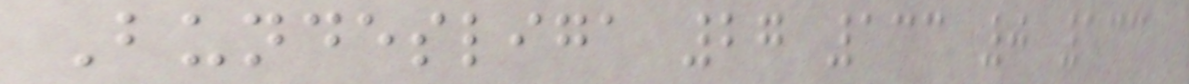Bundesliga 27 133 0 133
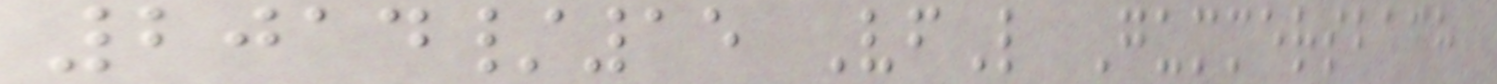2014/15 VfL Gummersbach
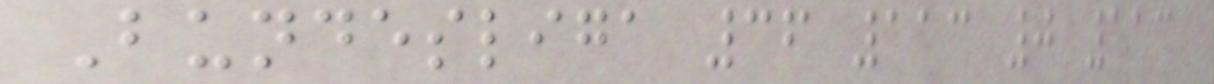Bundesliga 36 113 0 113
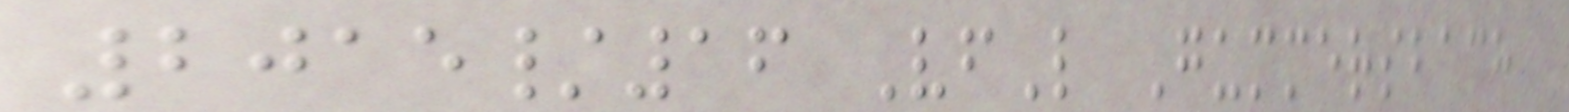2015/16 VfL Gummersbach
